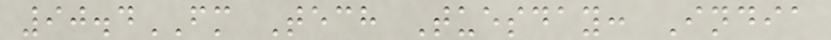90.4FM Tech Tuesday: India
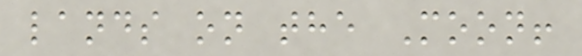lands on the Moon!
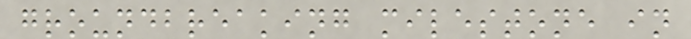groundbreaking milestone in
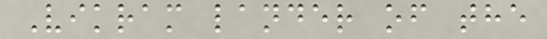Vikram lander of the
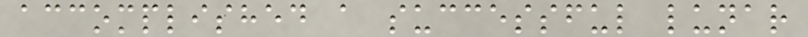accomplished a successful lunar
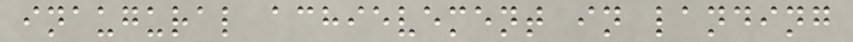inaugural achievement in landing
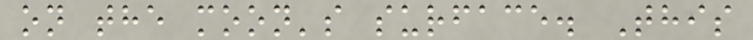on the moon's surface. This
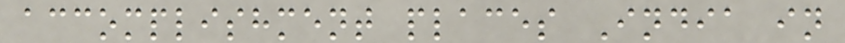accomplishment places India in
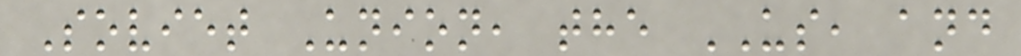Soviet Union, the US, and
